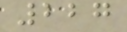227
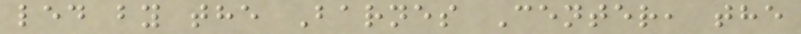led by the Barnes Center, the
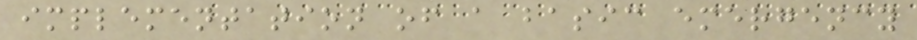implementation of a basic emergency
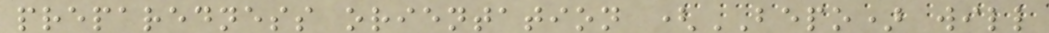preparedness orientation (BEPO) will
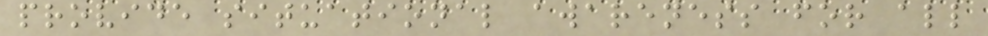provide situational awareness for all
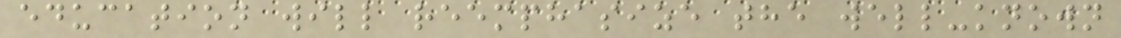education will reemphasize the well-known
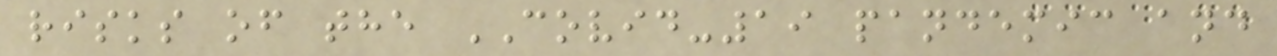risks of the COVID-19 pandemic and
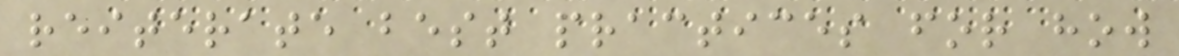reiterate best practices for how
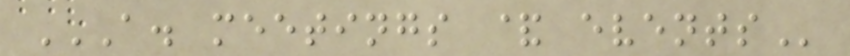A. MEETINGS & EVENTS
